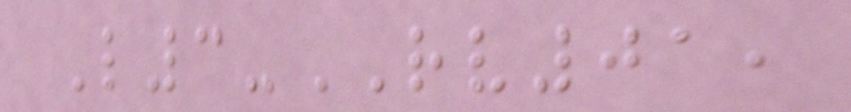L3-RV01,
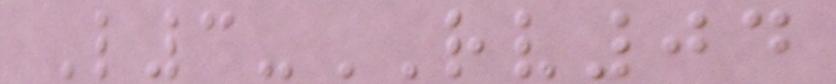L3-RV04
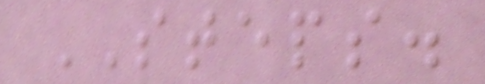STEPS.
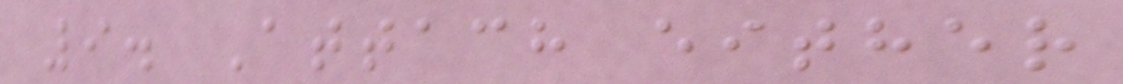9. Attach either
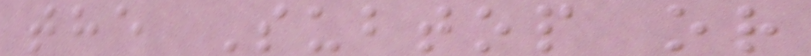the Subtop or
